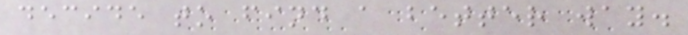decide to find a better way.
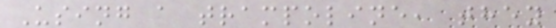Using a trampoline, they
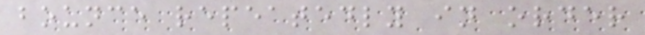bounce repeatedly in order
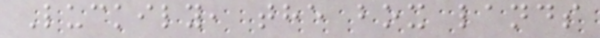Luckily, the box lands
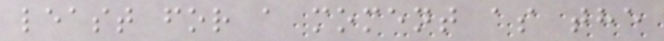least for a moment as the
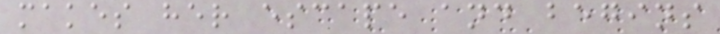makes her escape and begins
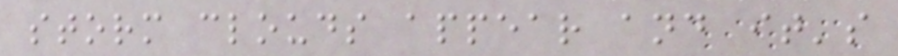storm clouds appear and it's
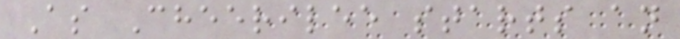As Cheerilee starts an
